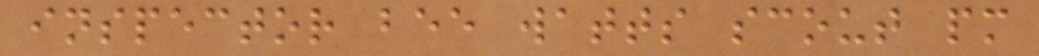inspector bee watts scout pm
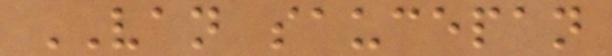VAN saucepan
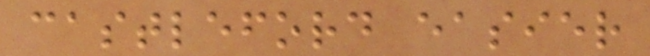castleford easier
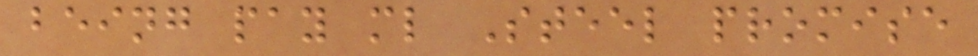being pay ml Steel promise
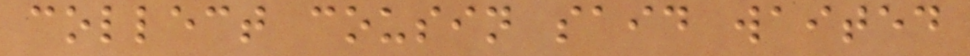collect cousin said waited
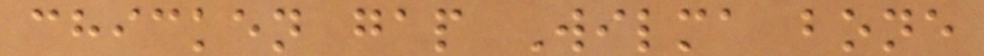chicken gap Wilma bone
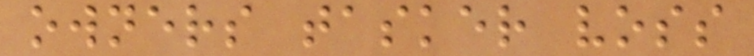owners tasker voss
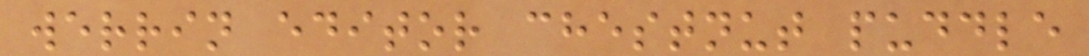werrin editor chestnut puddle
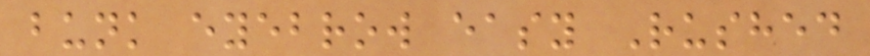bunk eyebrow easy Rushed
